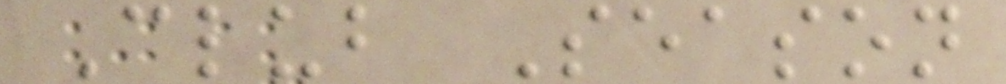Club Season
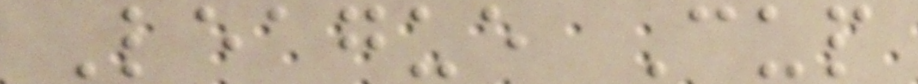League Cup
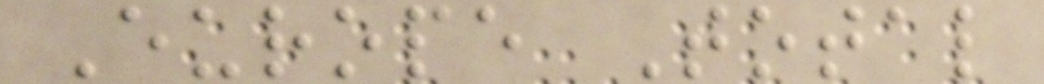Europe Total
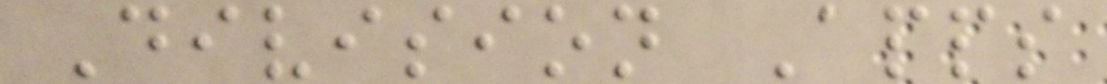Division Apps
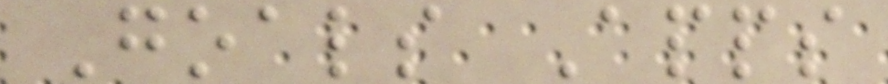Goals Apps
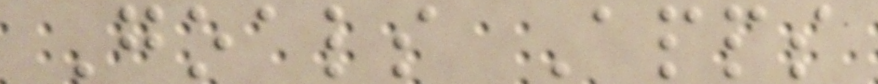Goals Apps
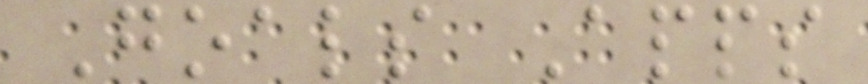Goals Apps
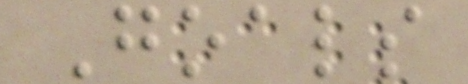Goals
